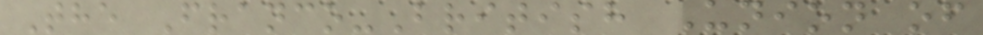The Franco-British Union of
